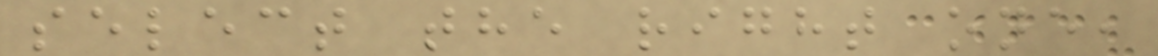select the right one,
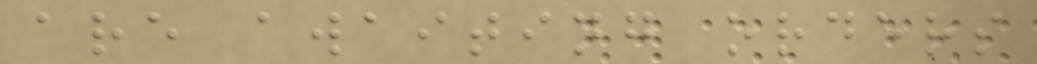are awaiting orders
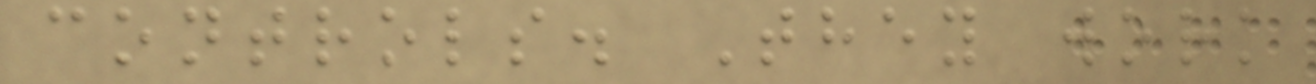controls. They work
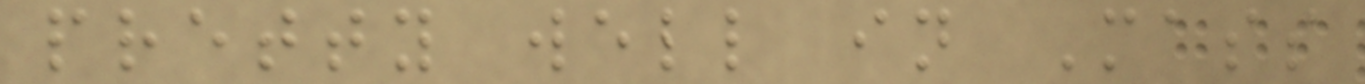pretty well in Mass
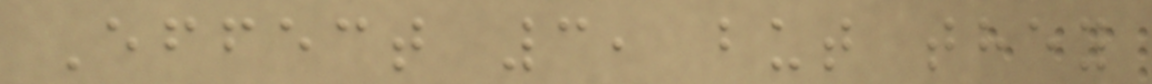Effect 3, but they
